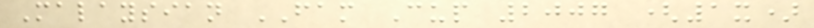Malaysian FAM Cup 2007 (1x)
